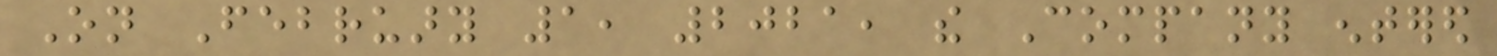On February 1, 2021, the Company entered
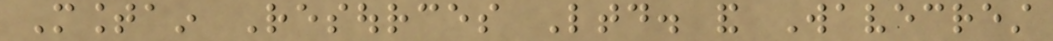Mountain Resources Ltd. and Wavecrest
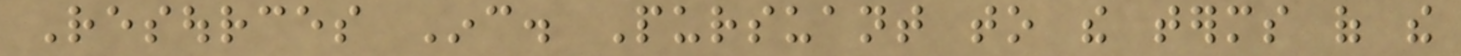Resources Inc. Pursuant to the terms of the
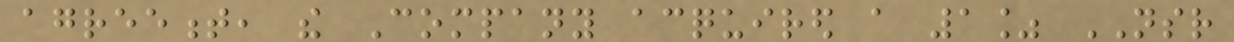agreement, the Company acquired a 1% NSR
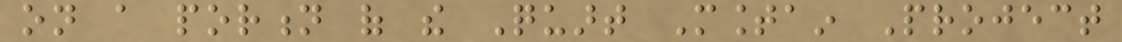on a portion of the Quart Mountain Project
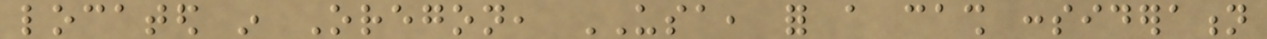located in Oregon, USA, for a cash consideration
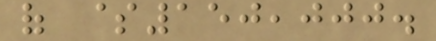of $150,000.
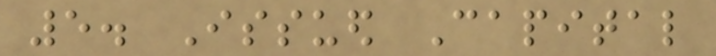5. Issued Capital
